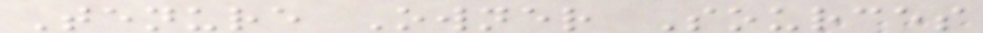Tenure Owner Sources
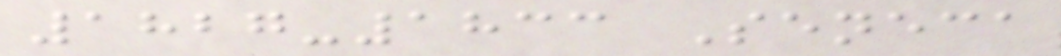1827-1833 Seneca
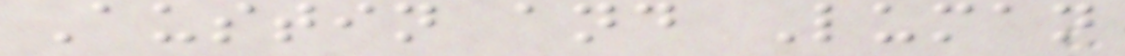Austin and Luman
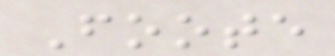Foote
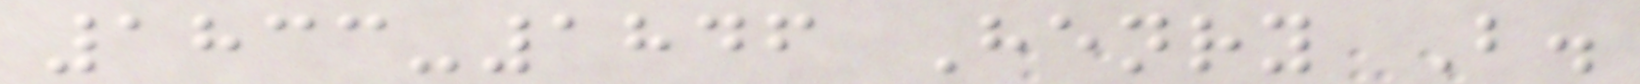1833-1846 Henry B.
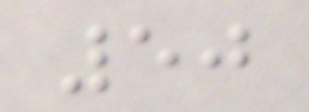50
